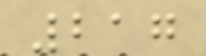217
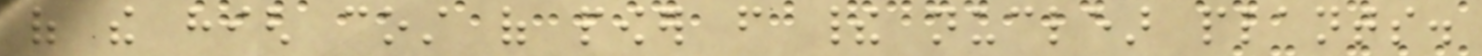of the high cost of power from their nuclear plants.
